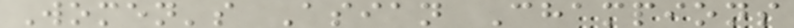Women's Asian Champions
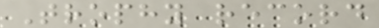Trophy record
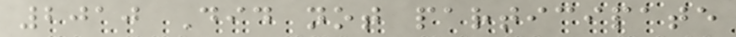2010 Did not participate
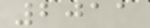2011
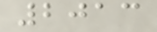2013
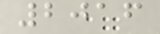2016
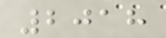2018
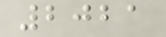2021
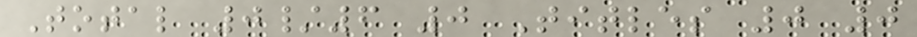Total 0/6 0 Titles 0 0
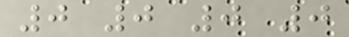0 0 0 0
